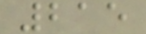215
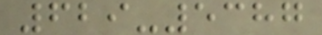629-5387
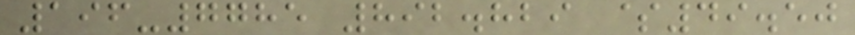196-7785 892.829 $49.50
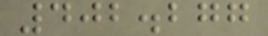402.277
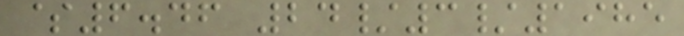$6.46 24/3/1985
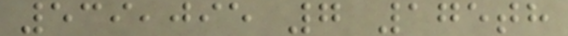539,095 7 175th
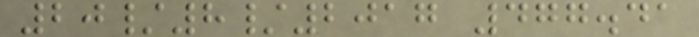20/8/2017 477.41
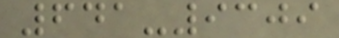641-9309
